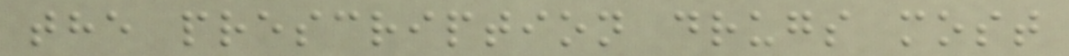the prescription drugs most
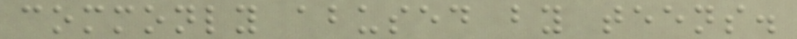commonly abused by teens.
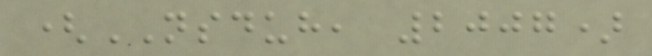(NSDUH, 2007)
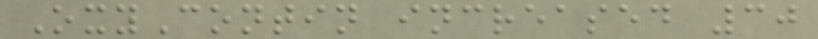OxyContin increased 30
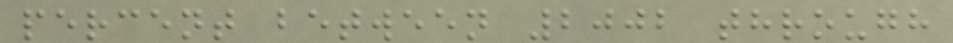percent between 2002 through
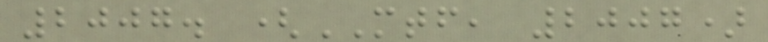2007. (MTF, 2007)
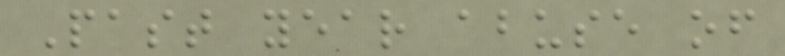Past year abuse of
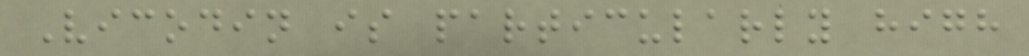Vicodin is particularly high
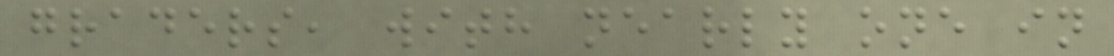graders, with nearly one in
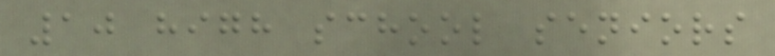10 high school seniors
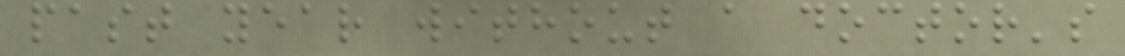past year without a doctor's
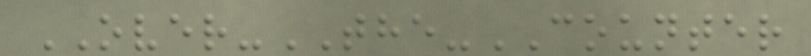OVER-THE-COUNTER
